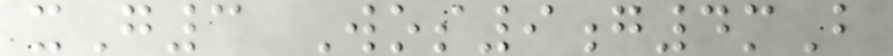xG3 Wos9g4mB
